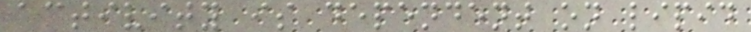activity is dependent on lipid
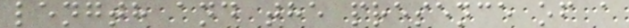length and the presence of a
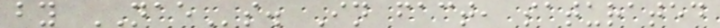by NAEs. In fact, saturated
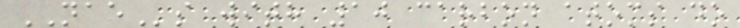NAEs with 10 carbon atoms do
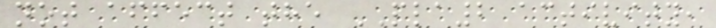not affect the PLA2 activity,
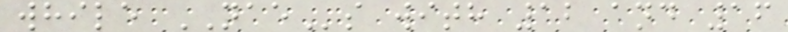while NAEs with 12 and 16
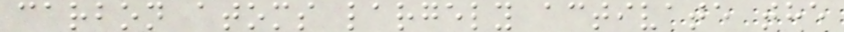carbon atoms largely activate the
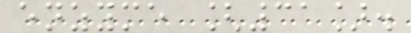enzyme [31].
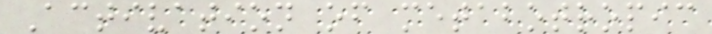Activation of metabotropic
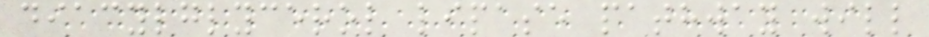diacylglycerol lipase pathway will
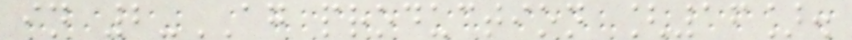in 2-AG production [16].
